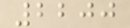2200
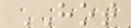HOT
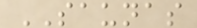SAUNAS
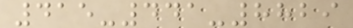415-441-8829
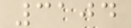3104
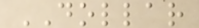DOLLAR
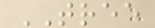TREE
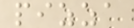pizza
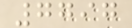7797
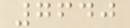7640
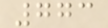773
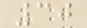30
